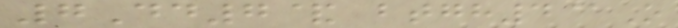7Dd7& btgh4@O
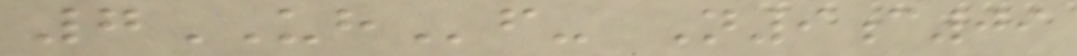7UHf- N9c09
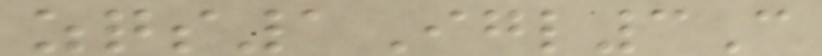zqs1Igl3C
